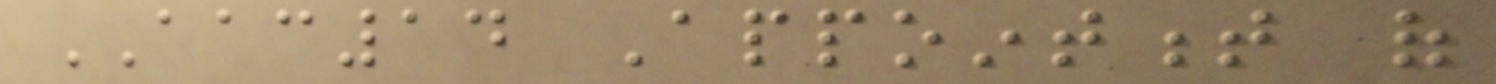AAC14 Appointment of
